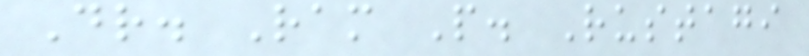Dr. Ram P. Rustagi
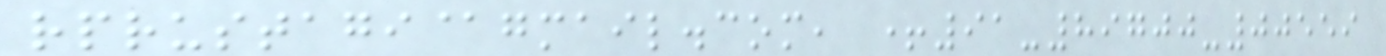rprustagi@gmail.com, +91-89700-00559
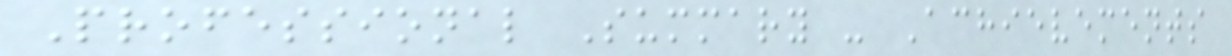Professional Summary - Achievements
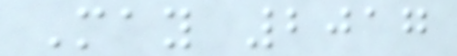May 2017
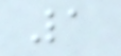1
